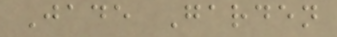Jade Garden
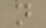n
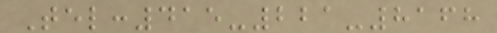Tel:415-221-8168
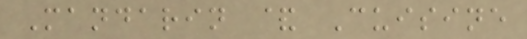Mandarin & Cuisine
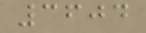3604
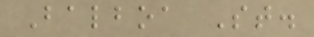Balboa St.
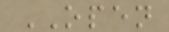OPEN
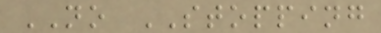NO STOPPING
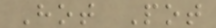Hot Pot
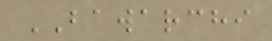BAWARCHI
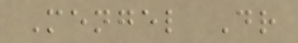Mengel Dr
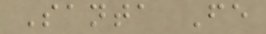Santa Fe
